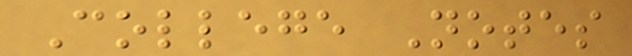College Notes
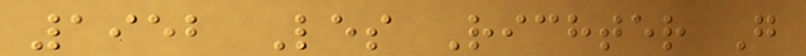1952 Les Richter G
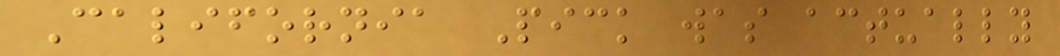California Pick was actually
